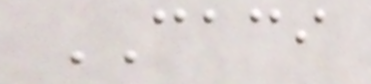CACI
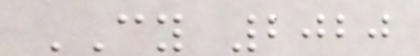CY 2020
